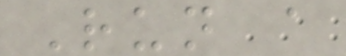Run a
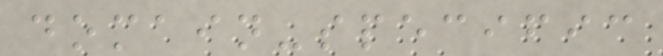domain-specific
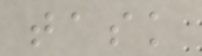task
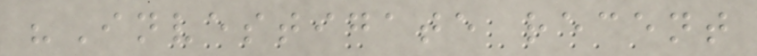"Investigate recent
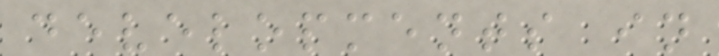developments in
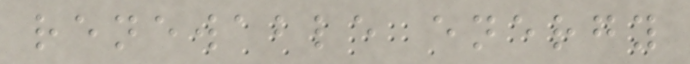renewable energy
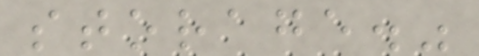storage."
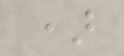)
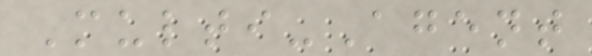Multi-Agent
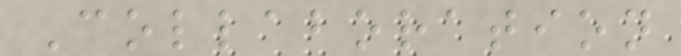Collaboration
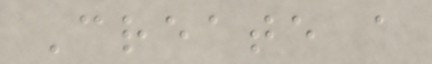Create a
